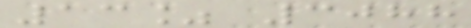13% 3088
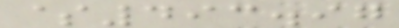$493.97
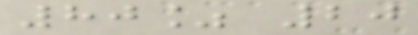80% 20
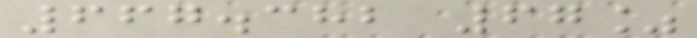667.382 67%
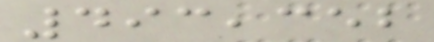493,352
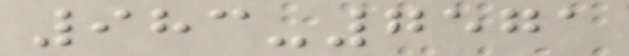983-7571
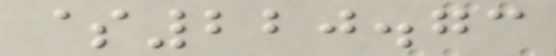$220.73
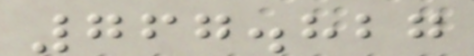767.827
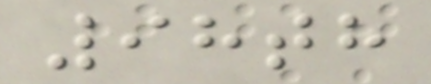98th
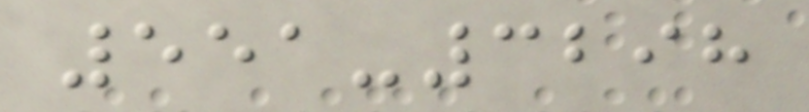551-3298
